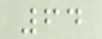64
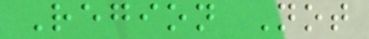Region Not
